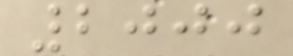2000
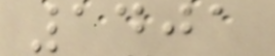1401
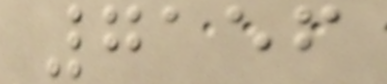7156
